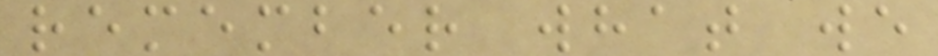remember what we
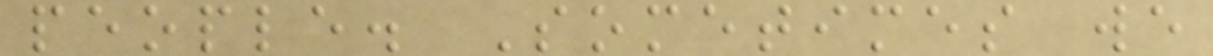people. Sometimes we
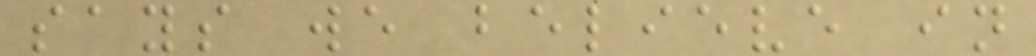says we believe in
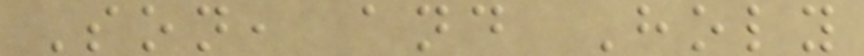Son, and Holy
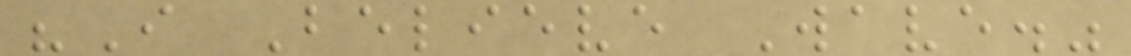"I Believe Wave."
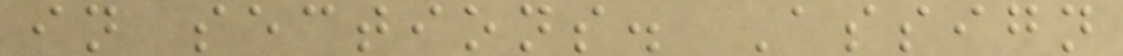in sections. Assign
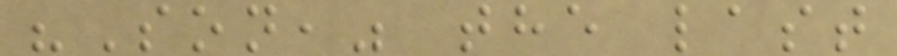"Son," the last
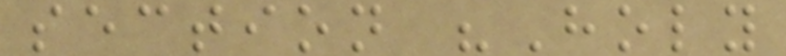section "Holy
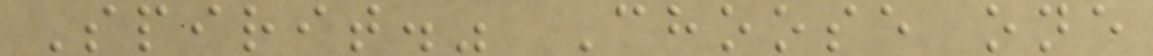Spirit." Choose one
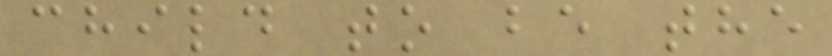child to be the
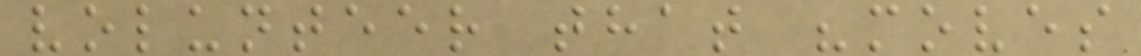volunteer that "moves
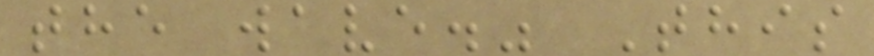the wave." This
